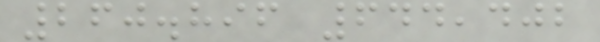260.896 644,402
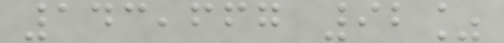143,667 92%
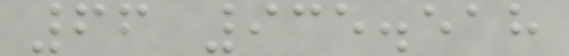66 935.518
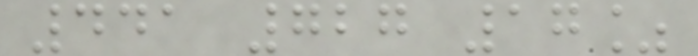441 727 17%
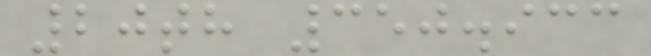20th 350.933
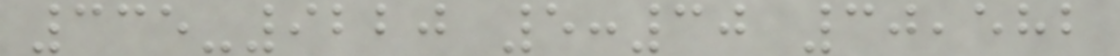335-9220 5:30 30,582
